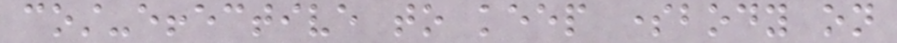cost-effective to keep somebody on
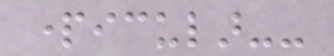particular--
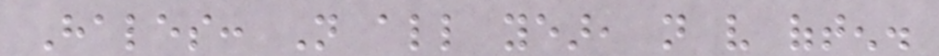Hales: Not all year, not very often.
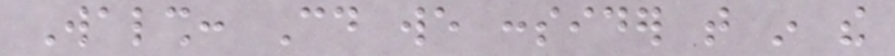Walsh: Could we consider that in the
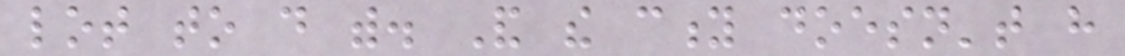lot to do with. And the city doesn't have
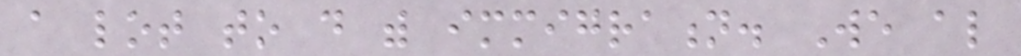a lot to do with immigration. We also
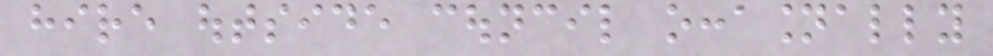hire outside council occasionally
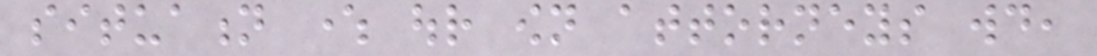situation where our own attorneys would,
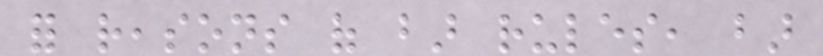for reasons of bar rules, bar
